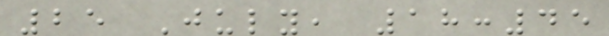25 July, 18:45
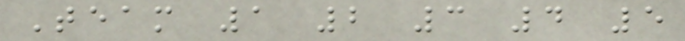Team 1 2 3 4 5
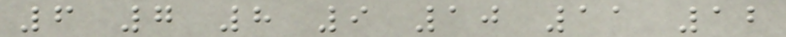6 7 8 9 10 11 12
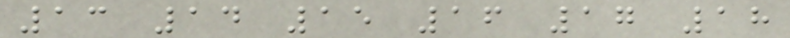13 14 15 16 17 18
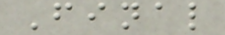Final
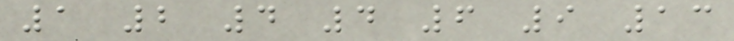1 2 4 4 6 9 13
